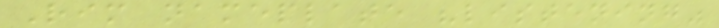Rim nameplate "listening"
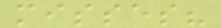misses?
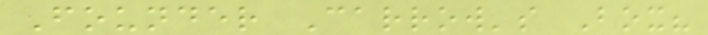Founder Carrow's Box?
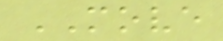MOVE
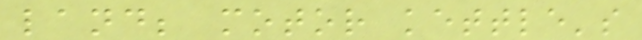land; motor kettle's
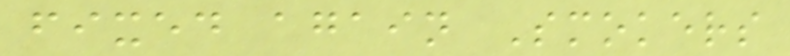fixed again Smokers
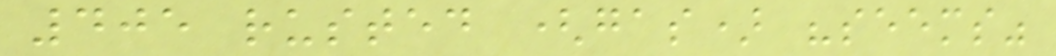405 rusted (gas) "seems"
